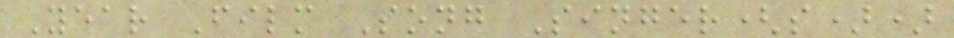Year Film Song Singer(s))
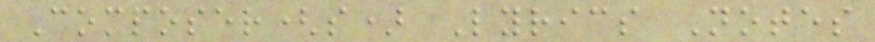Composer(s) Lyrics Notes
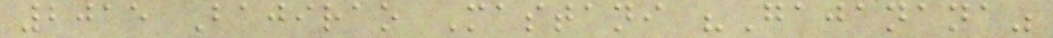2015 Bajirao Mastani "Gajanana"
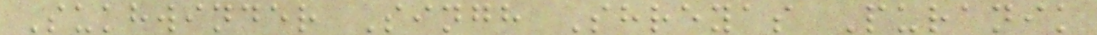Sukhwinder Singh Shreyas Puranik
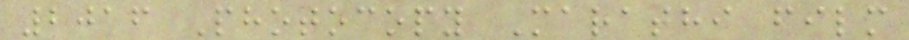2016 Photocopy Marathi film
